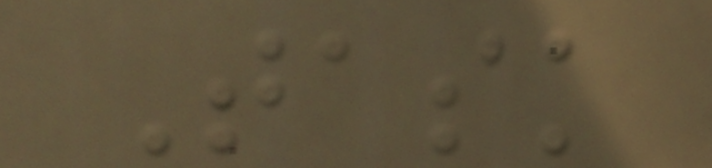Task
